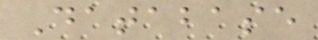Database
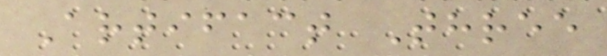Artifact Three
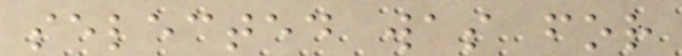selected was for
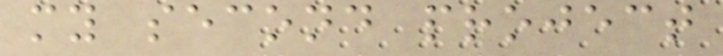my second project
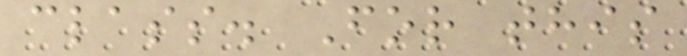class. For this
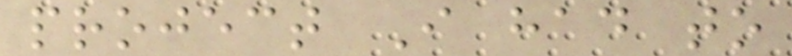project I had to
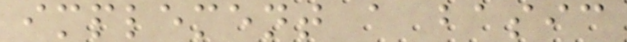implement a basic
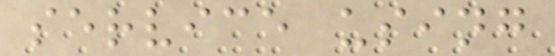service using
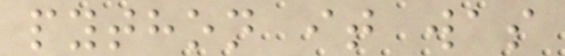python it was
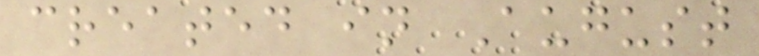created in August
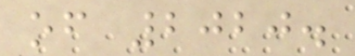of 2020.
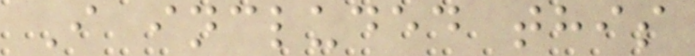I included this
